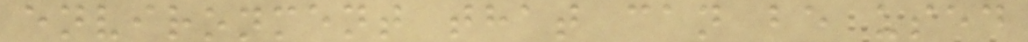environment that can be used
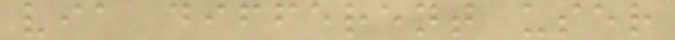via different user
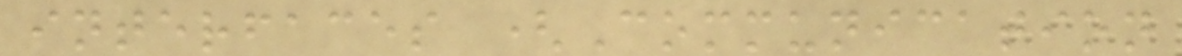interfaces (Communication
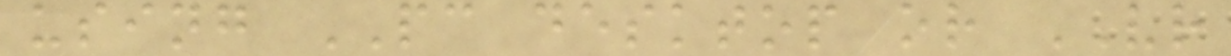using PC desktop or VR
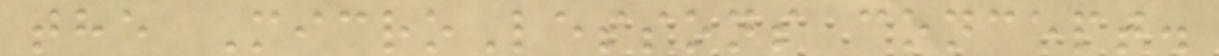the MicroLessons concept.
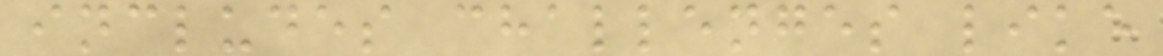includes challenges like
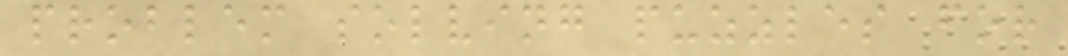problem solving puzzles for
